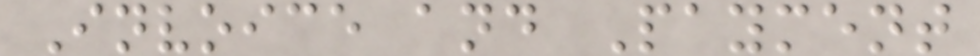Invoice and Payment
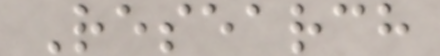Research
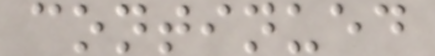continued
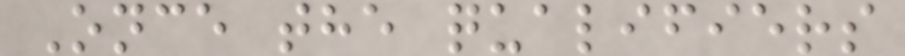Once the qualifiers
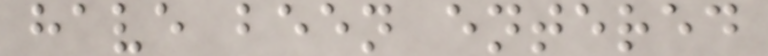have been entered
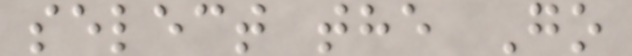select the Go
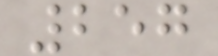257
